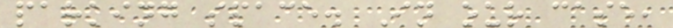parking space. In our case,
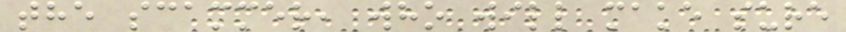the scammer, who will make sure
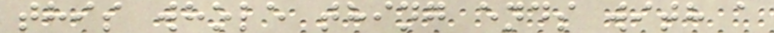this whole thing ends with a
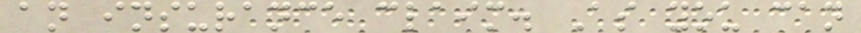an insurance claim. As you can
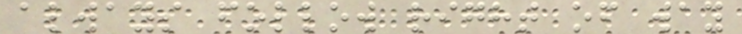always follow right of way
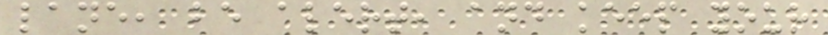lane, be alert, and keep your
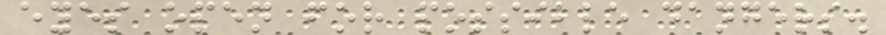eyes open for possible dangers.
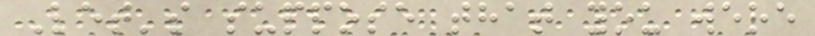Let's suppose that you were
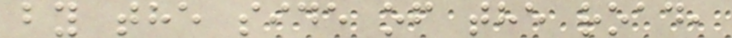by the side of the road,
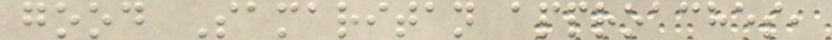good Samaritan approaches,
